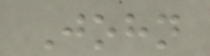John
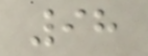98
